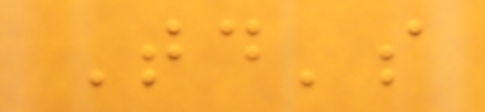Today's
